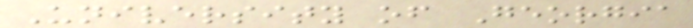University of Georgia
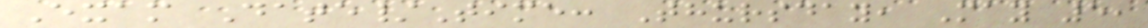Exam Date/Time: Thursday, May 5,
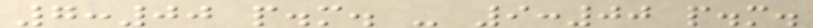7:00 p.m. - 9:00 p.m.
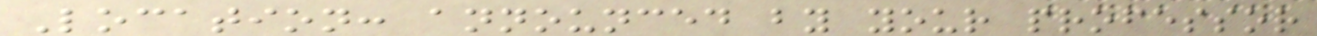Location: announced by your professor
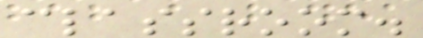classroom.
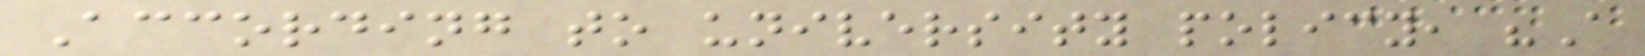According to university policy, "A
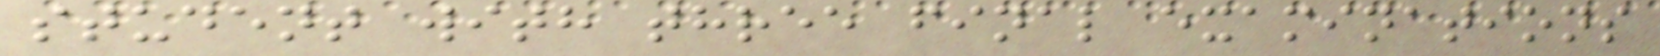student with three final examinations
